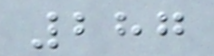287
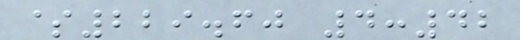$229.60 4:42
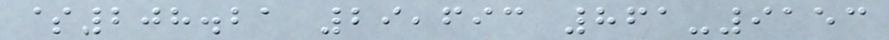$208.21 29,693 861-9153
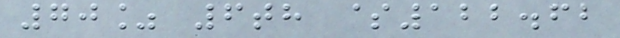70% 6th $122.62
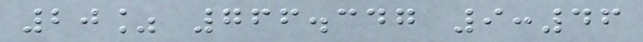20% 766.347 9:46
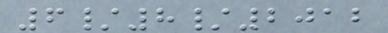6/8/2012
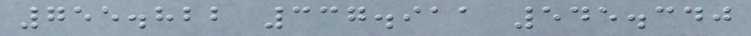755.822 337.911 545.340
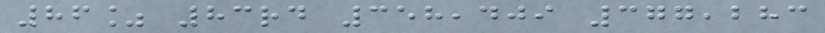86% 83rd 358,409 377,283
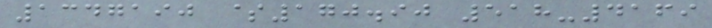1347190 $170.90 518-4169
